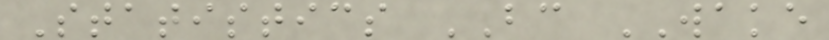Statistics BC WAKE
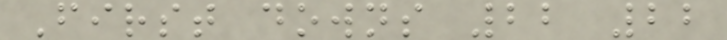First downs 22 22
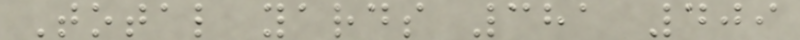Total yards 381 409
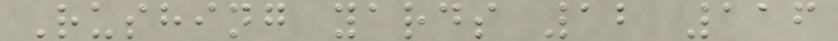Rushing yards 12 116
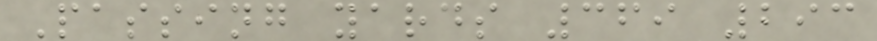Passing yards 369 293
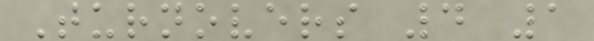Turnovers 4 1
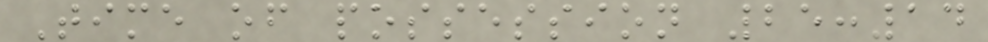Time of possession 25:14
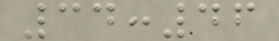34:46
